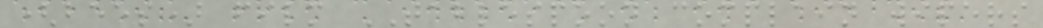(bees) film TABLESPOON complain wipers
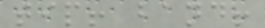tip! band!
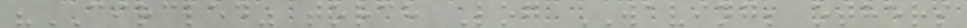"CIRCLED" torch Log WAVING; others
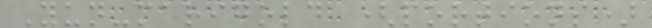Yun-marigold (portions)
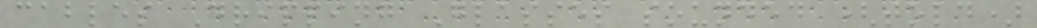cables Dripping Glasses sounded (told)
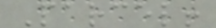Parcel!
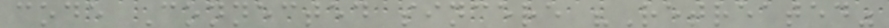code Connected sincere "Retreated"
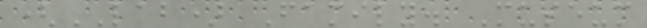(LAB) Family. Museum
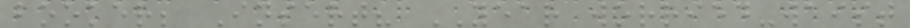booker; Insert? YEAR worried-waist
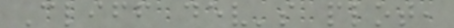Cliff dev's plot,
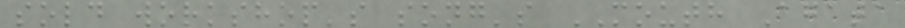sold workshop's song's MOUTH Agata
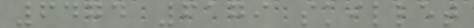6474 6179 skillet
